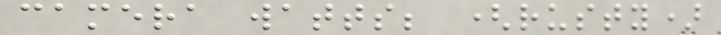camera watts; (rusty)
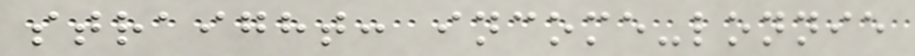straight: income-lonnie
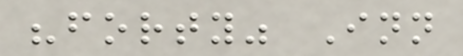"forty" Inn
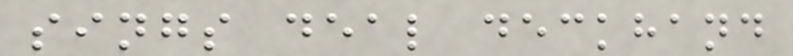sings deal deckhand
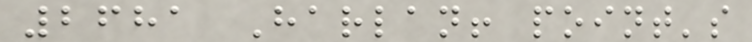2681 Harlan! point's
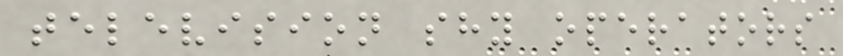television shy operators
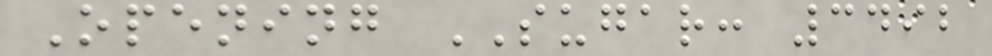Opening SUGAR: 3492
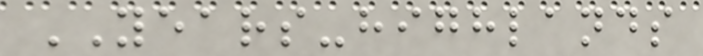YEARS-highlands
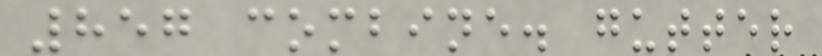857 combine. gutter
